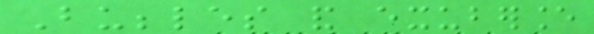Bubbles and exuberance
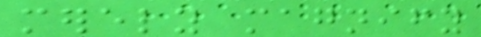merely magnify
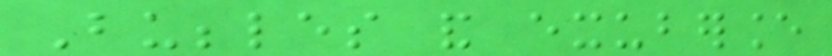Bubbles and exuberance
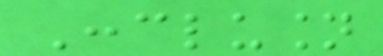Conclusion
